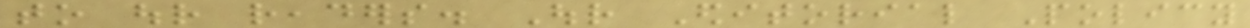to our readers. Our Editorial Policy
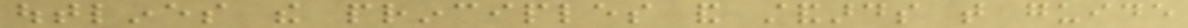outlines the principles and standards that guide
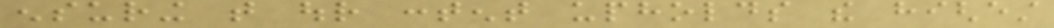ensuring that our content upholds the highest
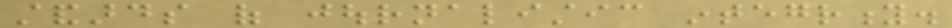standards of journalistic integrity.
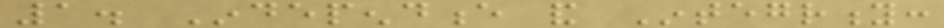1. Independence and Integrity:
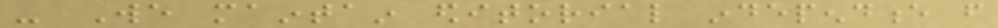- We maintain editorial independence from
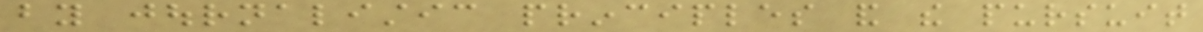by journalistic principles and the pursuit
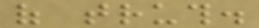of truth.
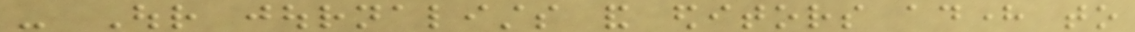- Our journalists and editors adhere to
